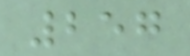257
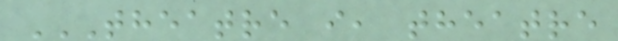THEATRE I, THEATRE
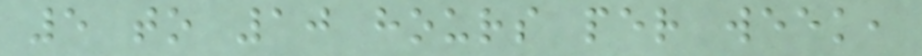5 to 10 hours per week,
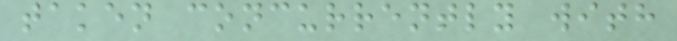taken concurrently with
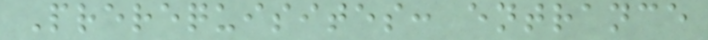Prerequisites: entrance
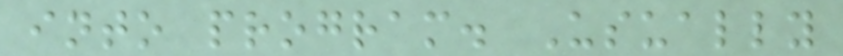into program. Usually
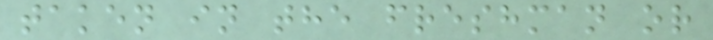taken in the freshman or
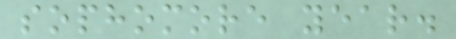sophomore year.
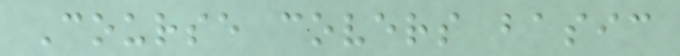Course covers basic
